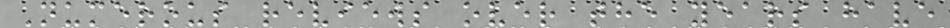Numerous reviews over the years have
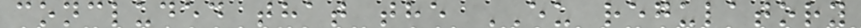concluded that the EU regulatory
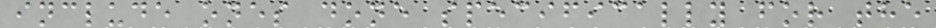include ones done specifically for the
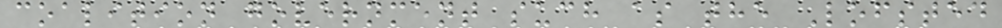coalition government such as the Lofsted
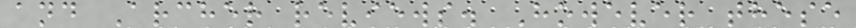and Archer reviews. However these
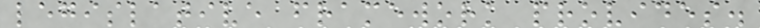legislative framework provides.
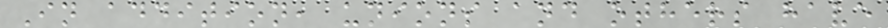In addition, unions and others have
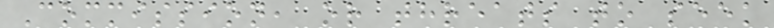Commission, or threats to seek
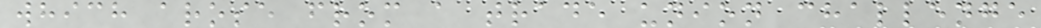which arose from a trade union challenge
